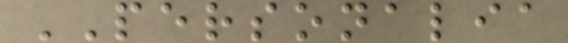PERSONALIA
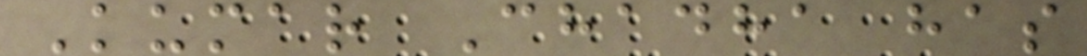Kumar Chadha has
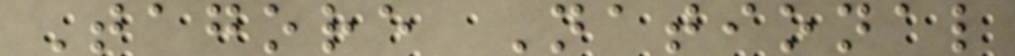Tagore National
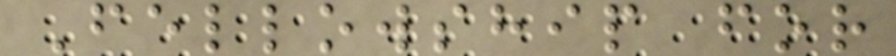Fellowship for
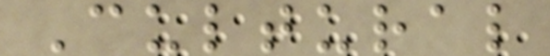Cultural
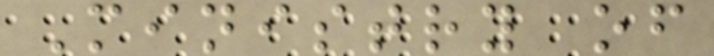Ministry of
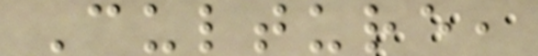Culture,
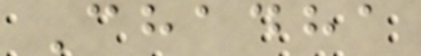Chadha
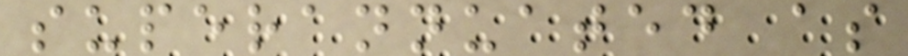superannuated as
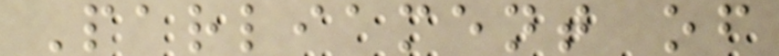Parliament of
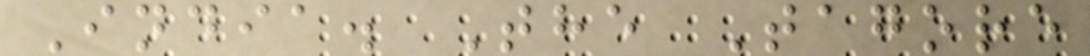India. The Tagore
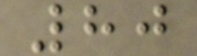80
